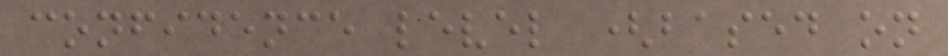confidence level (based on
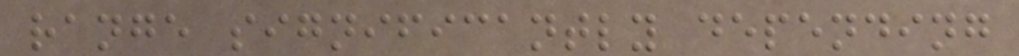range significantly depending
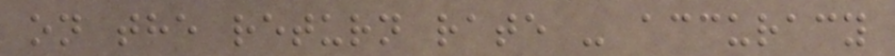on the return rate - accuracy
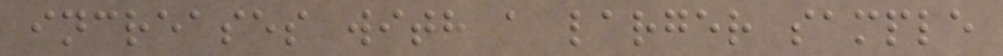increases with a larger sample
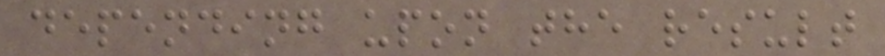depending upon the result
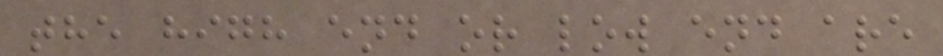the high end or low end are
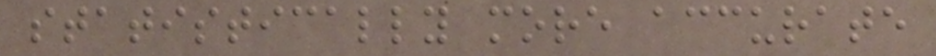statistically more accurate
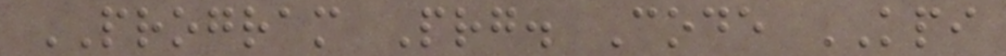PROGRAM Prg. Code KPI
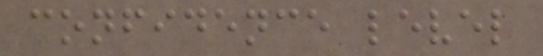confidence level
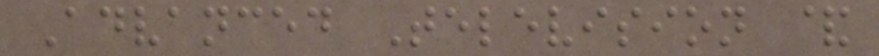Advanced Television &
